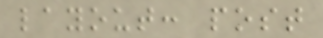layout: post
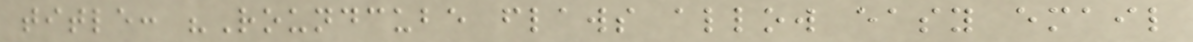title: "Roundcube flaws allow easy email
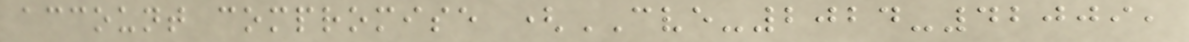account compromise (CVE-2024-42009,
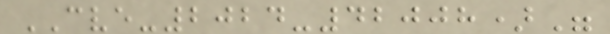CVE-2024-42008)"
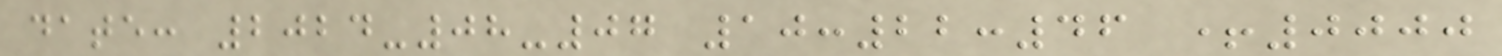date: 2024-08-07 10:22:46 +0000
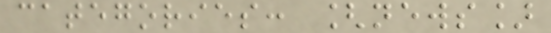categories: [news]
